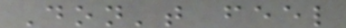Don't feel
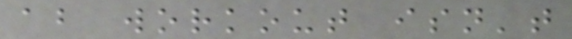ab workout isn't
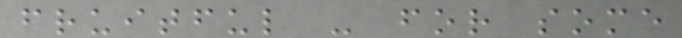fruitful - for some
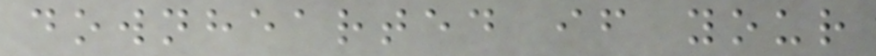downhearted if your
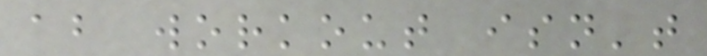ab workout isn't
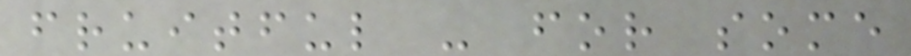fruitful - for some
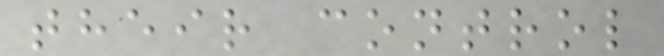their control
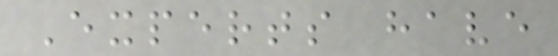Experts have
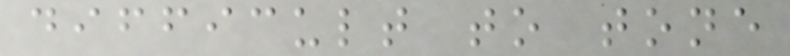difficult to tone
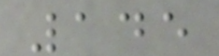145
